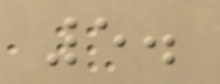5.
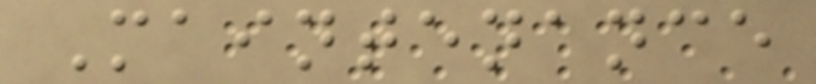Maintenance
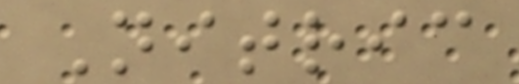Nitric
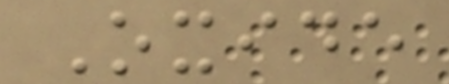Oxide
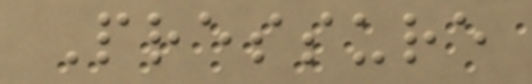Pressure
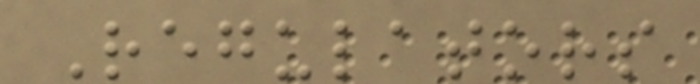Regulators
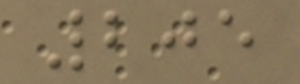205
